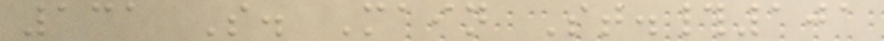131 S. Main St.#101
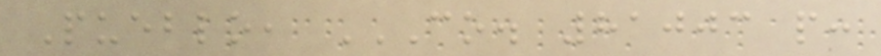Pueblo, CO. 81003 P:
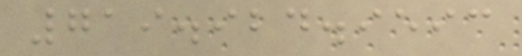719.924.9593
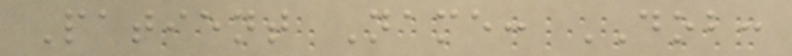Patient Name: DOB:
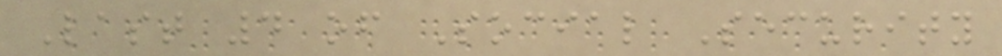Last 4 of Social Security
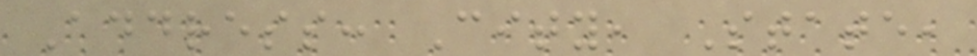Address: City, State,
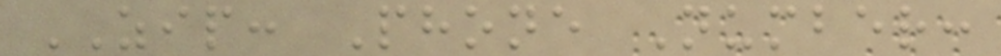ZIP: Phone Number:
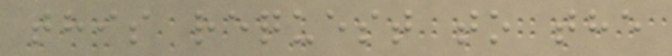this request to the
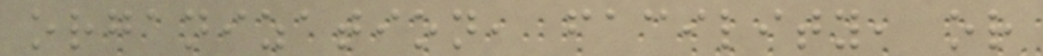organization, facility, or
